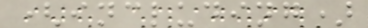(including)
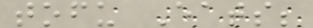tofu Eats;
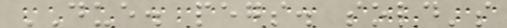DUE. pegs. sold's
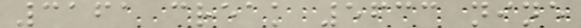3161 creak 5633 nine
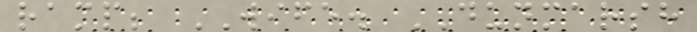ramp; WIFE. DUNMARSH
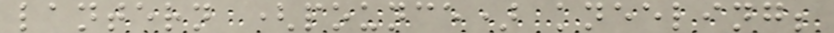lantern (pounce) kneeling;
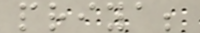priya;
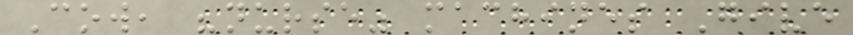Cow, "nurse" machines Give
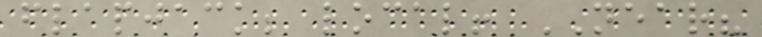flapjack; local! NEAR?
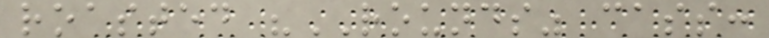roasted "ROUNDS" cass:
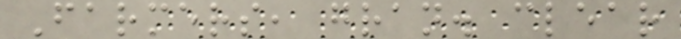Farmers, gran. clear
